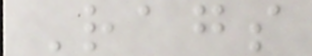Rags
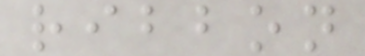ribbon
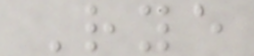Rye
